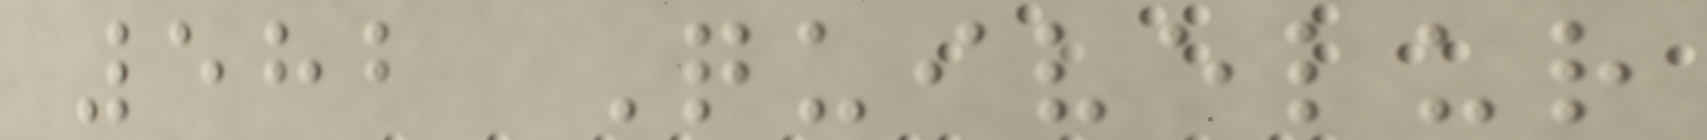582 Quivelur
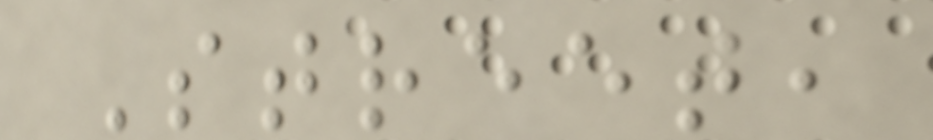Street,
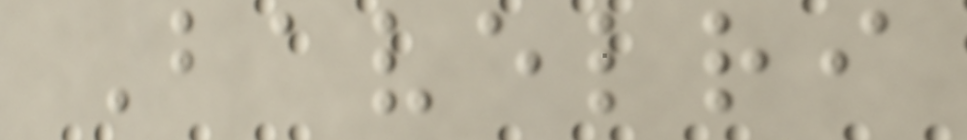Bavelri
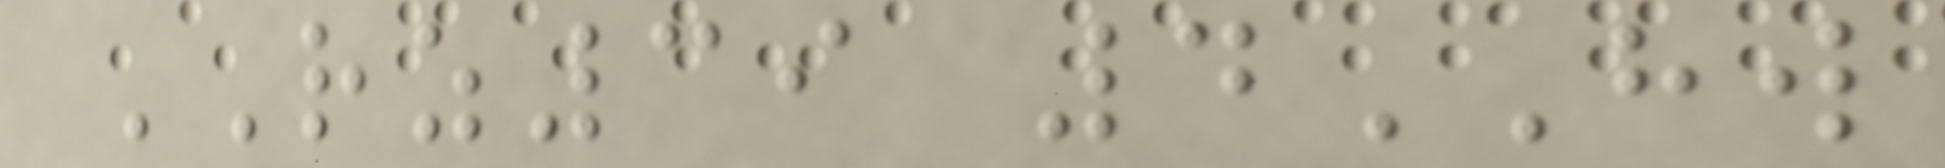RZ39 4HW
